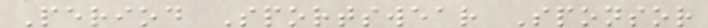Period Sportswear Sponsor
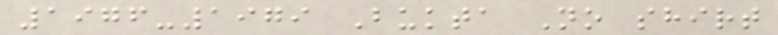1976-1979 Bukta No shirt
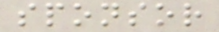sponsor
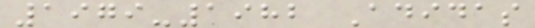1979-1982 Adidas
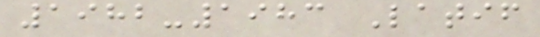1982-1983 Latif
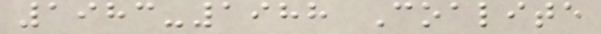1983-1988 Coalite
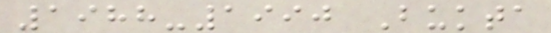1988-1990 Bukta
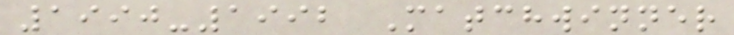1990-1992 Matchwinner
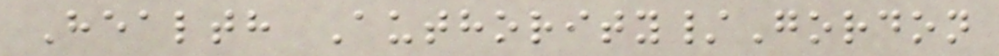Health Authority/Gordon
